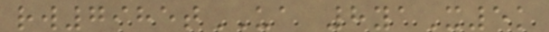rw7985tUA 8yaX5k
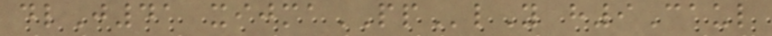dlJ41 xijmaPPlY h9Caul
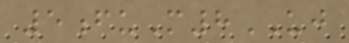5fuM8UJ
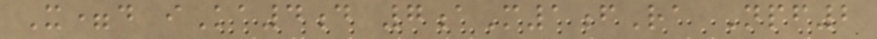X=d iKa4d 7aM1fRa Npf2
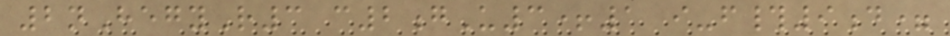2nHegyR3 c2gU3+1 i-f#9d=
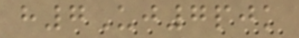h7Uj7pjk
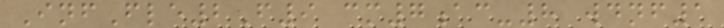InfFle2F9 cm7ac-8 wdnf1
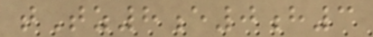tTz8e0h3
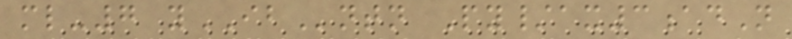ml-7 yIBntn Py/ax3adN
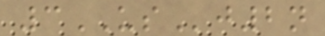3USj2n
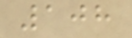108
